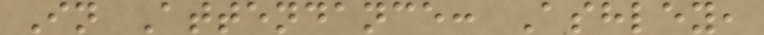In Attendance: Ashley,
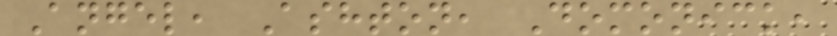Angel, Ashton, Domonick,
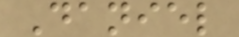Daniel
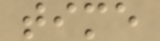time
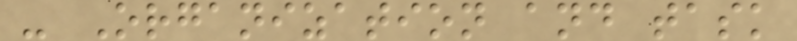- Organization and task
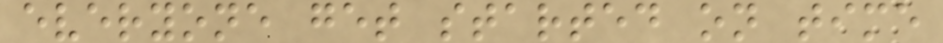everyone get started on time
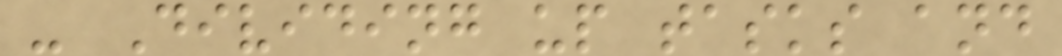- Dividing up tasks and
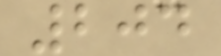204
